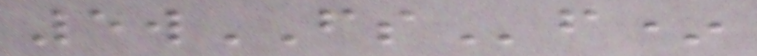5wFSf*
